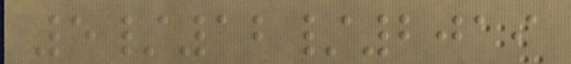5/12/2019
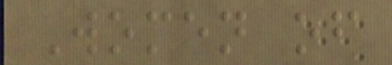Women of
